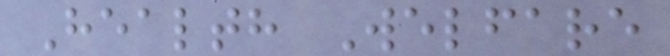Health Welfare
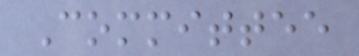Committee
